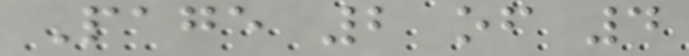Page 2 of 4
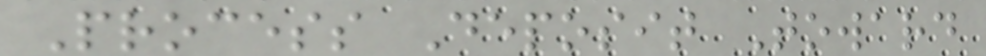Process Deposit Toward
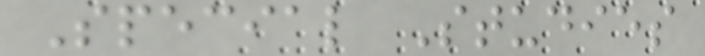Special Studies
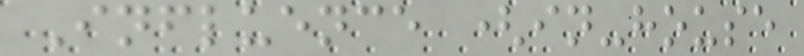Influence (in-house
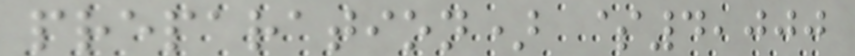preparation) $4,000
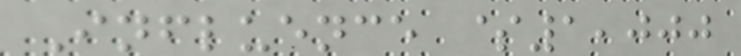Influence $1,000
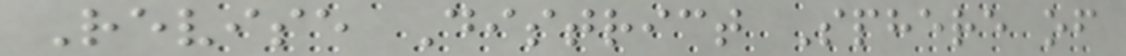Revise District Sphere of
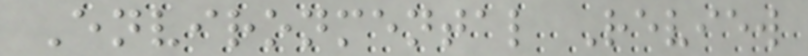Environmental Review
